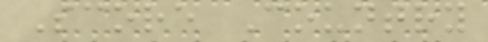Score Country
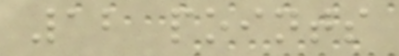12 points
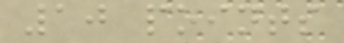10 points
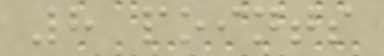8 points
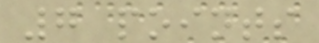7 points
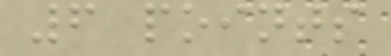6 points
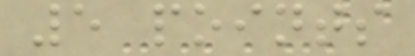5 points
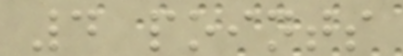4 points
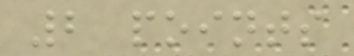2 points
